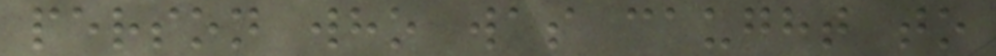person who was caught to
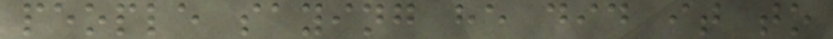people saying he did it to
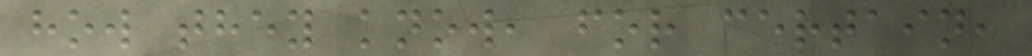how they know, for certain,
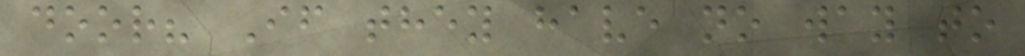door? If they have no way to
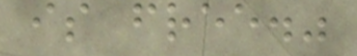is free."
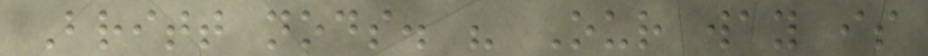Britt nods. " Our way is
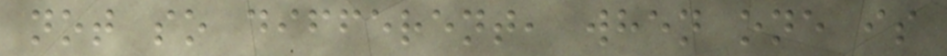not so different, when one is
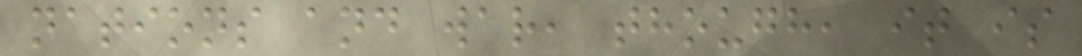nations and war, though, it is
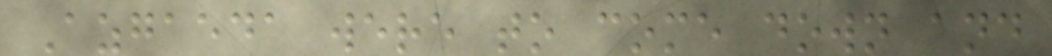Azgaeda were to come down and
